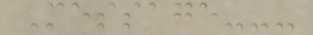Message---
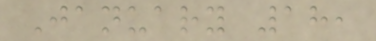January 18,
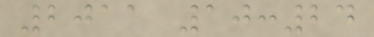2011 10:24
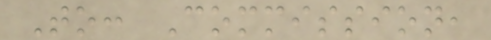To: Commission,
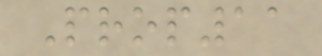Prop11
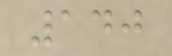140
